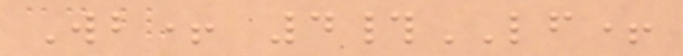Wb+ 4#LF+
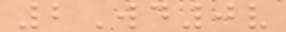2Wd0v
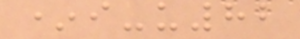*i-u82
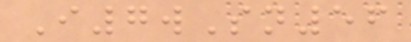I7wSn56
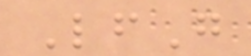LfG
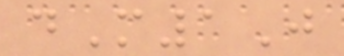dM1J
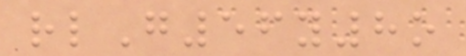rlG56y8o
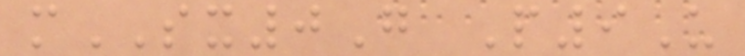mSX0G P9U
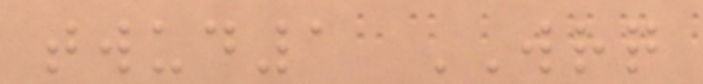twud1 WRQ
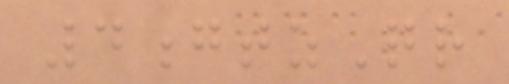4gtzQr
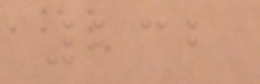232
